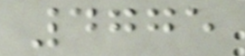4775
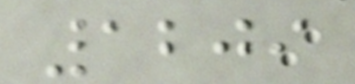1209
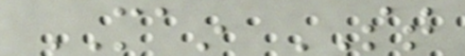MAIN ST
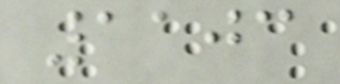1103
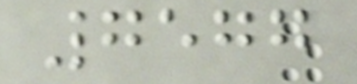7577
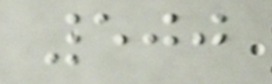500
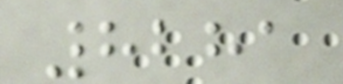8281
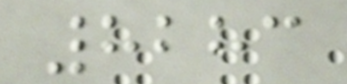8283
